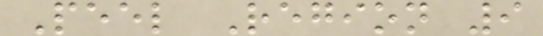Peel Region 9
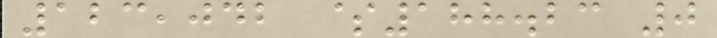123,042 $188.23 0
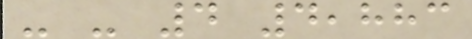- - 4 4,883
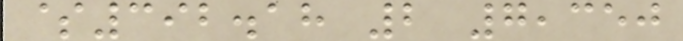$392.18 2 7,350
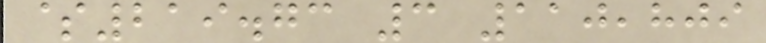$219.73 3 110,809
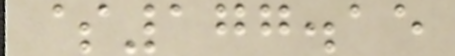$177.15
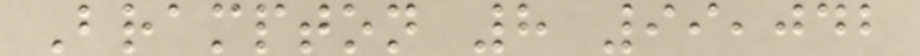Brampton 8 99,042
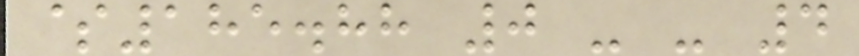$185.88 0 - - 4
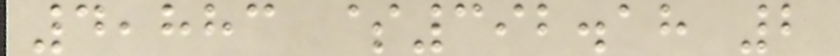4,883 $392.18 2
